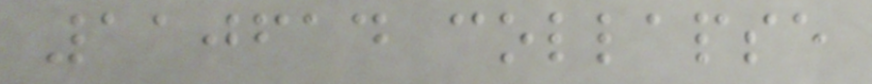110614 collapse
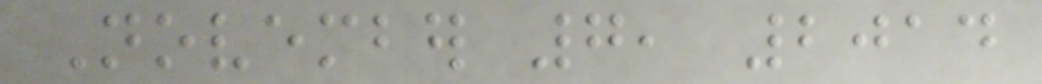November 7, 2014
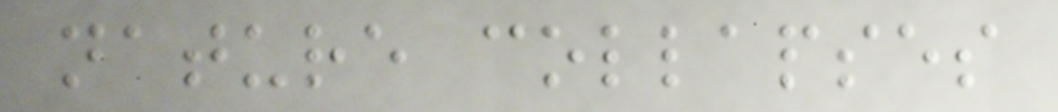nature collapses
